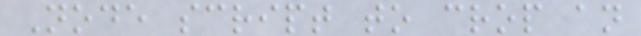Node script to crop an
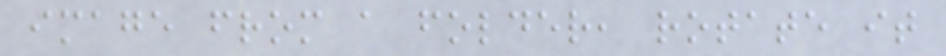image from a folder, rotate it
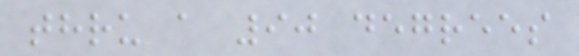thru a 90 degrees
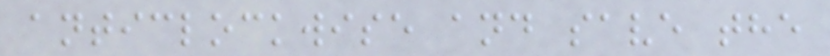anticlockwise and save the
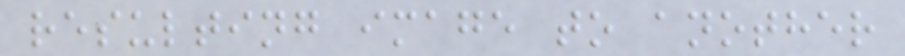resulting image to another
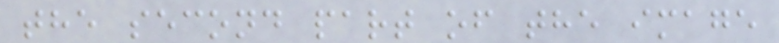the second part of the image
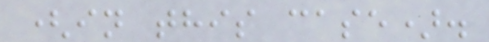(in this case).
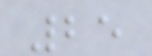25
